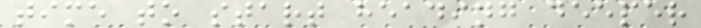time to start heading deeper
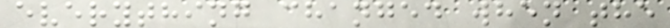everything changed when the
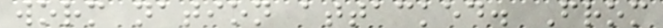worm nation attacked. From
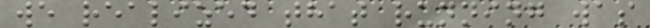we realized that running was
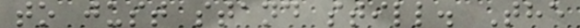to just stand still. The
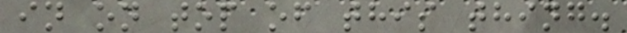in on top of this thing.
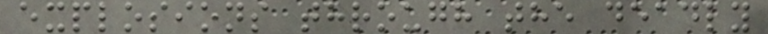explosions through the deadly
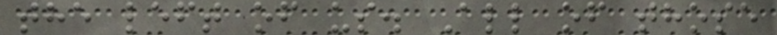the left of us. All of those
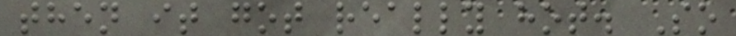then it got really hot. So
